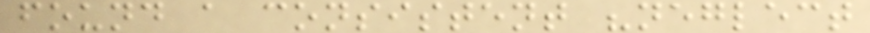found a consistent "neglect
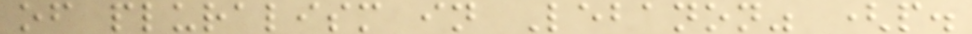of pluralism in Lebanon" (p.
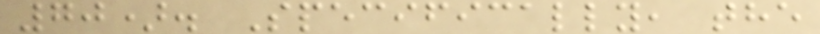70). Specifically, the
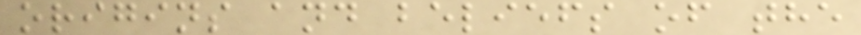origins and beliefs of the
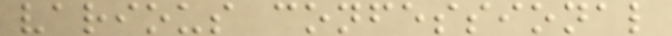various confessional
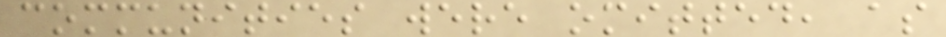communities were omitted, as
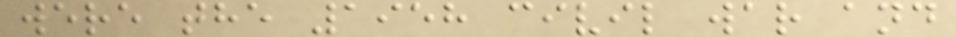were the 1958 civil war and
